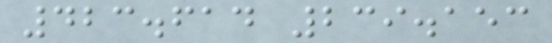423.614 239.153
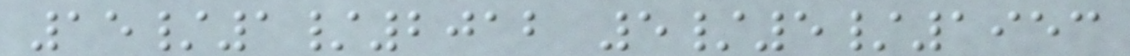15/1/2012 5/5/1953
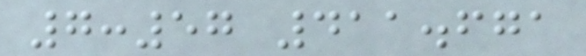7:57 411.671
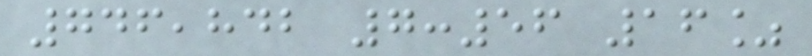746,842 7:56 16%
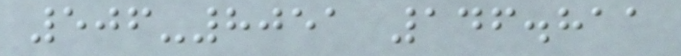506-8051 146.811
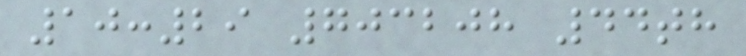10:29 703208 44th
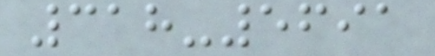318-5691
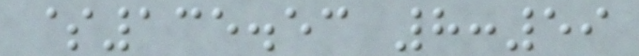$135.53 8:59
